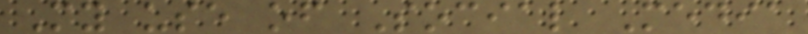My use of Social Media
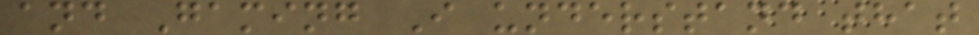and Gaming I understand that
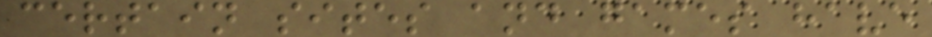certain sites and games have
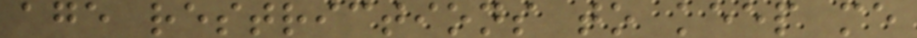age restrictions to keep me
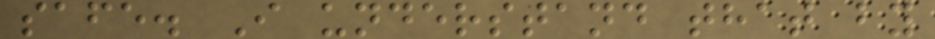safe. I understand that by
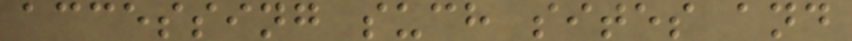accessing such sites and
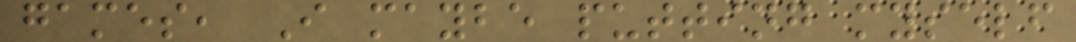games, I maybe putting myself
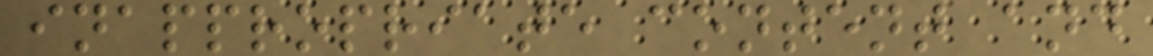inappropriate content and
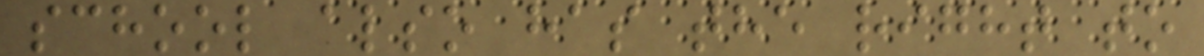school also has the right to
